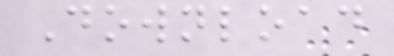Download
